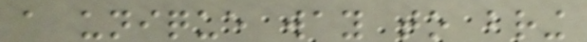a unique way to bring
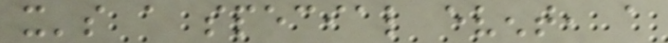it's a special event, a
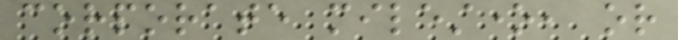corporate milestone, or
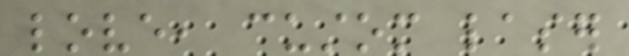love, custom laser
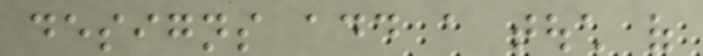designs add a touch of
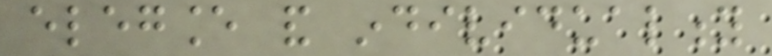elegance and individuality
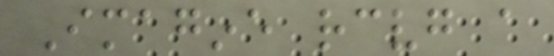Imagine receiving a
